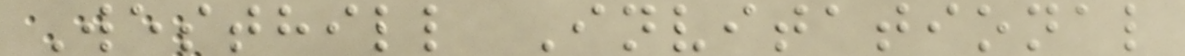Westhill Invitational
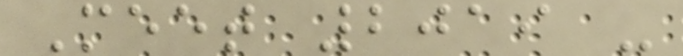Meet 2019 -
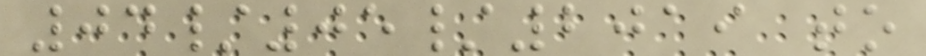04/05/2019 to
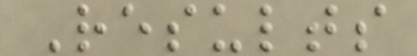Results
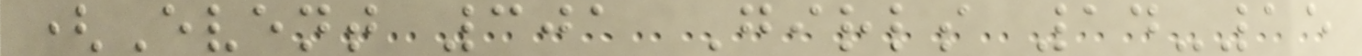(Event 301 Girls 14-15
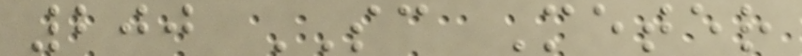200 SC Meter
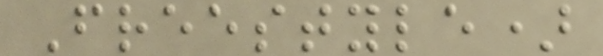Freestyle)
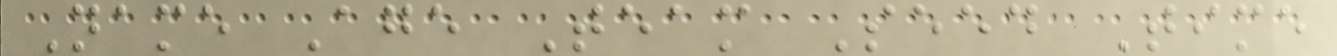Name Age Team Seed Time
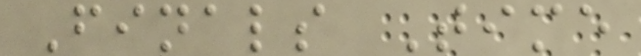Finals Time
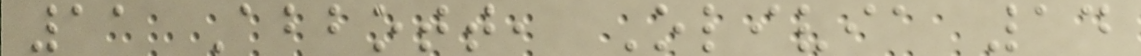11 Abbott, Olivia 14
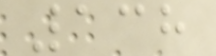138
